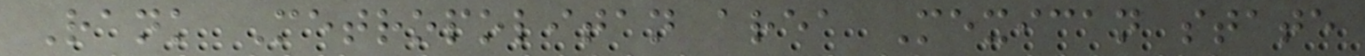Rank Metropolitan area Mexican state
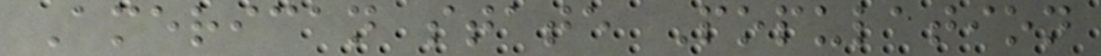American state Population
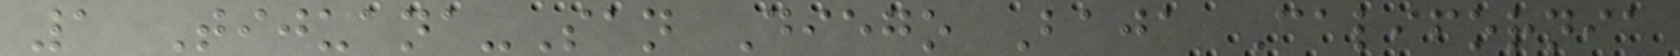1 Tijuana-San Diego Baja California
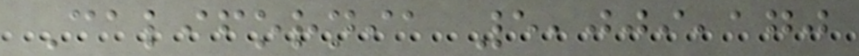California 5,009,170
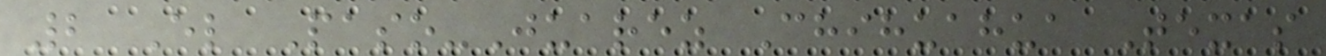2 El Paso-Juarez Chihuahua Texas
